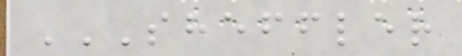SHEFFLER
